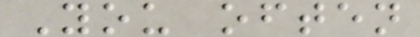You often
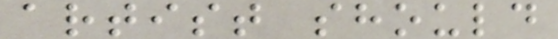artist should
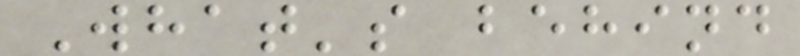What's behind
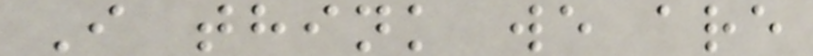I think we are
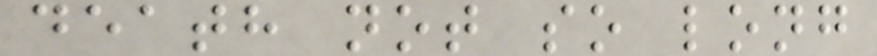death not so long
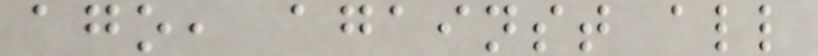ago, against all
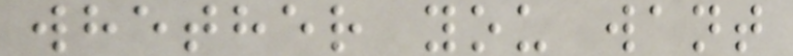whether you want
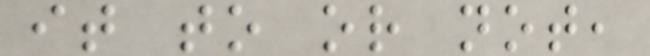it to or not,
